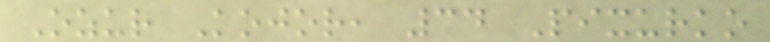Ozur Kojor, 34 Pixurko
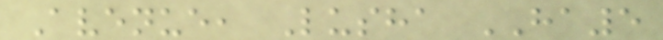Avenue, Lusha HA5
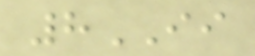8II
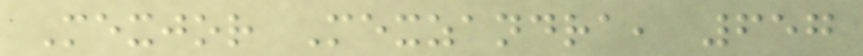Mexjor Mexzandra, 657
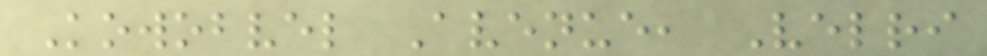Kowobvel Avenue, Velri
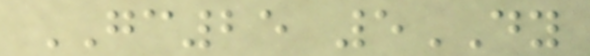GC25 5DY
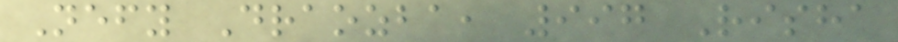Nefy Draozba, 997 Risha
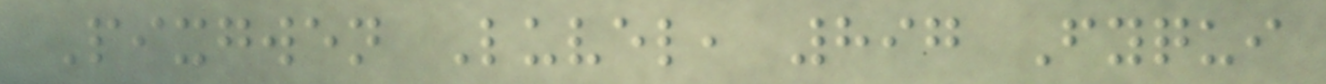Pixgwen Luvel, 897 Fyqui
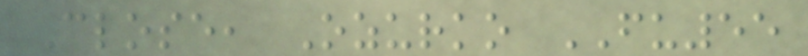Close, Ozurko FU55
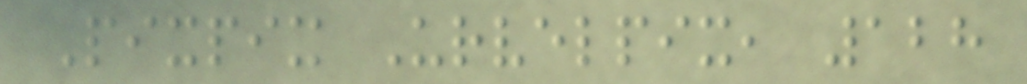Pixpix Urvelpix, 128
